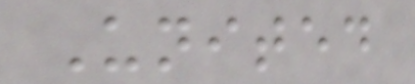United
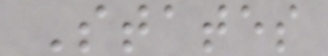States
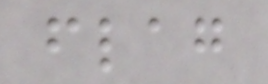flag
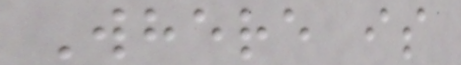Where is
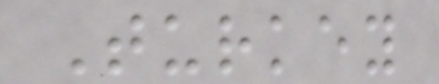Turkey
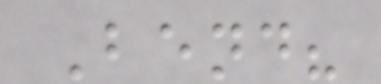Bend?
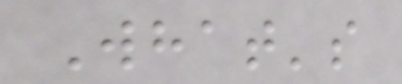What's
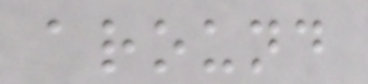around
